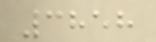3858
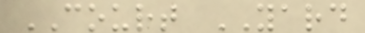COURT YARD
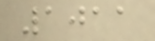1011
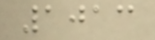1013
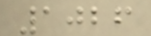1026
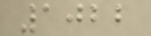1022
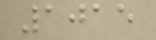1015
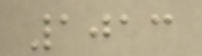1013
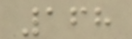168
